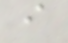i
